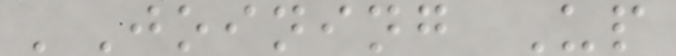'Joining Up
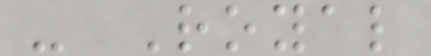- Royal
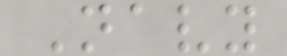Navy
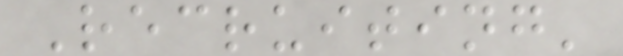Recruiting'
